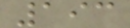193
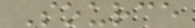Source
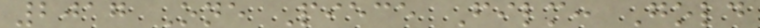2017 One Piece Film: Gold
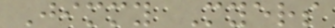Jimmy Myers
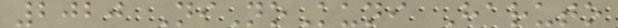2020 NiNoKuni Haruto
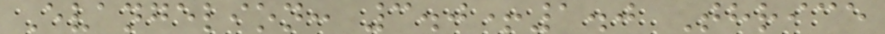Evangelion: 3.0+1.0 Thrice
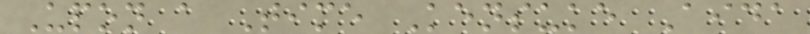Upon a Time Kensuke Aida
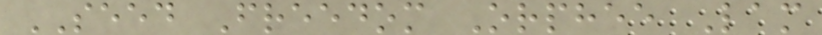SEED Freedom Orphee Lam
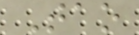Tao
